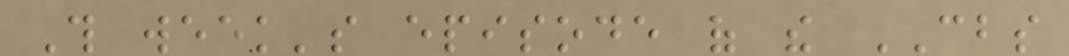This week's episode of the CBS
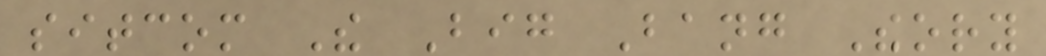sitcom The Big Bang Theory
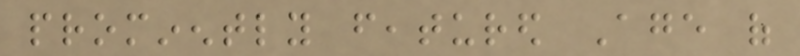prominently featured Age of
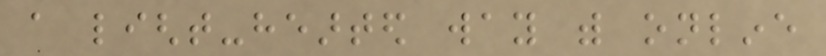a light-hearted way with online
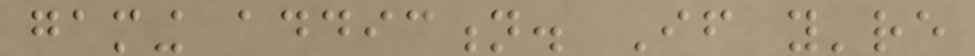gaming addiction. If you're
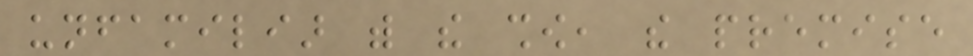unfamiliar with the show, the premise
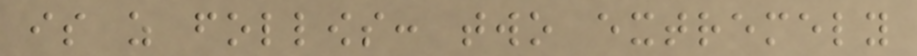is as follows: two extremely
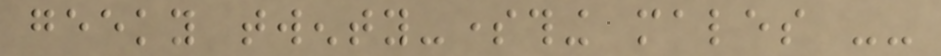geeky twenty-something males --
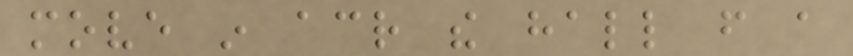move in across the hall from a
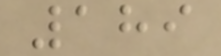189
